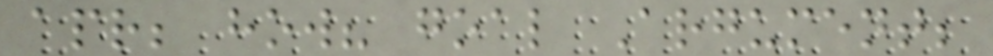apr; how? goal Argument;
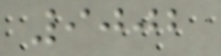9002
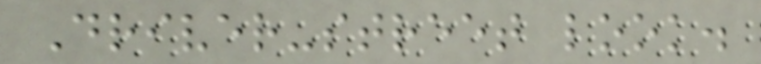Driver-street look.
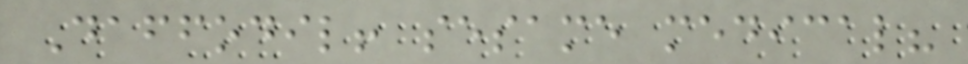Daffodil! sesame medical?
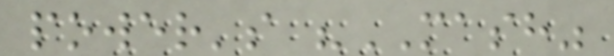power's "MASH"
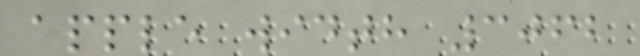apple width 3062
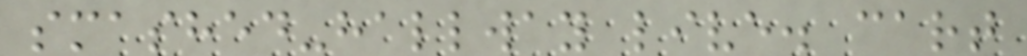smashed-hallway live. cart
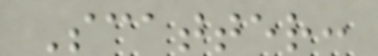Scatter:
